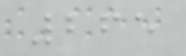265
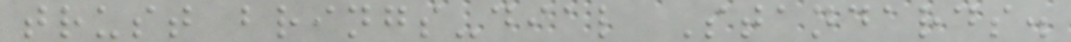trust brings-dial Standards.
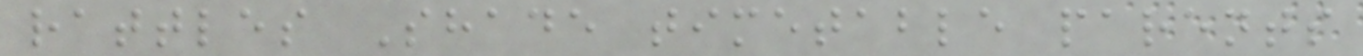rattles Shade timetable parents
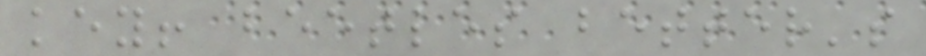key! beetles better's
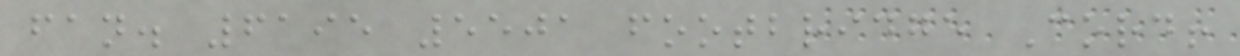fan. 6195 5501 footbridge Cord!
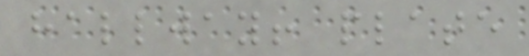hallway! plate
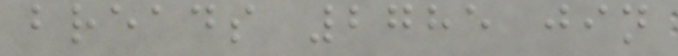breads 2785 jin
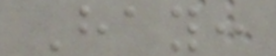Hay:
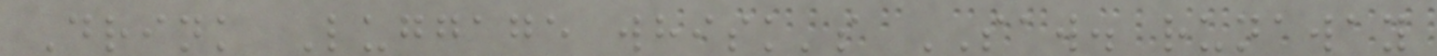Drink Luggage whisk's SAW. runaway
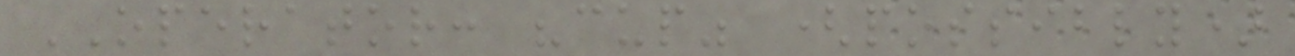OPERATOR: "cup" (possibly)
